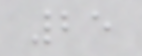25
